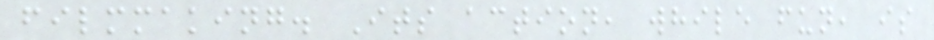filmmaking. Its action, while fun, is
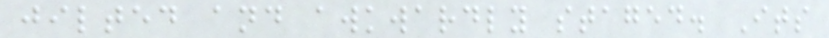jilted and awkwardly staged. Its
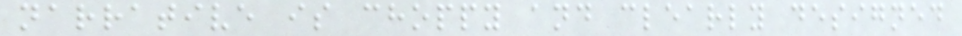narrative is choppy and clearly designed
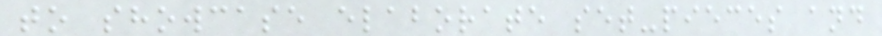to showcase elaborate set-pieces and
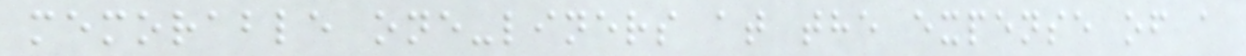memorable one-liners at the expense of a
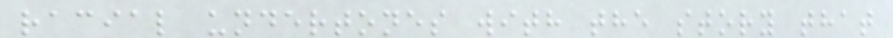racial undertones with the story that
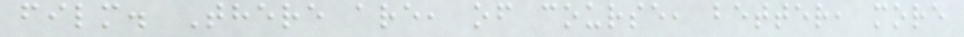film. There are, of course, better, more
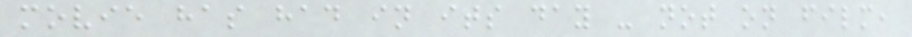movie has had in its day - not on film,
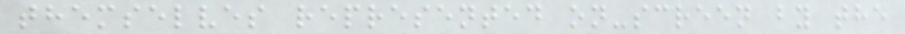themselves represented on-screen by the
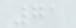71
